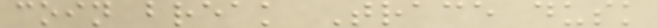coin break Trace dusk
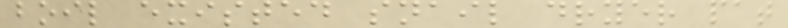boil existed snail dryer pat
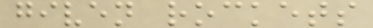given rockets
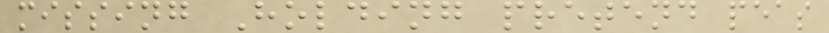missing Holding pretend peas
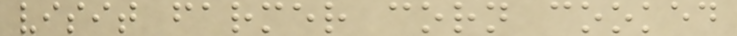visit farmer corn cooked
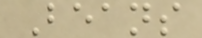Beans
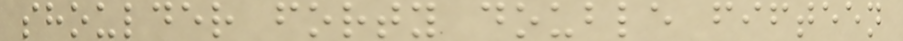shoulder forty double fifteen
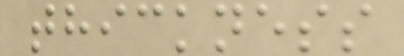thickness
